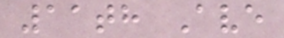11th Ave
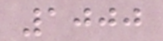1000
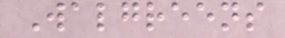Walgreens
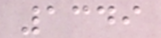1349
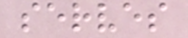serves
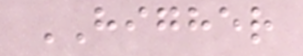HIGHER
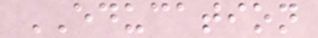EDUCATION
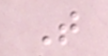T
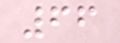66
